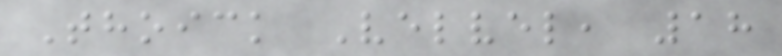Thoick Velvel, 18
